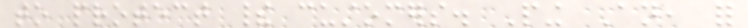to protect their customers. Ping An, for
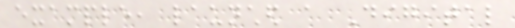example, launched a Digital
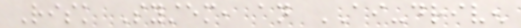Risk System, an AI-driven
